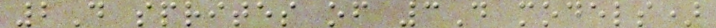2D sprites of 3D models)
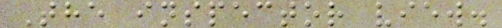The inspector view.
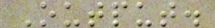Output.
